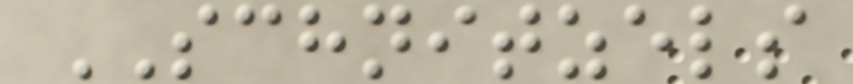SCHNITZELS
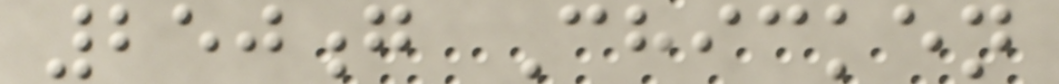250g Chicken
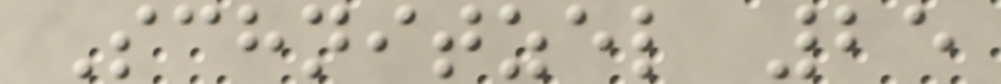Schnitzel 25
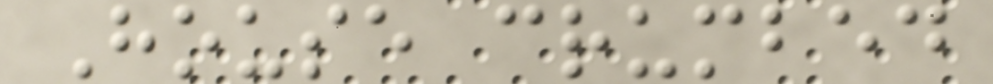House crumbed
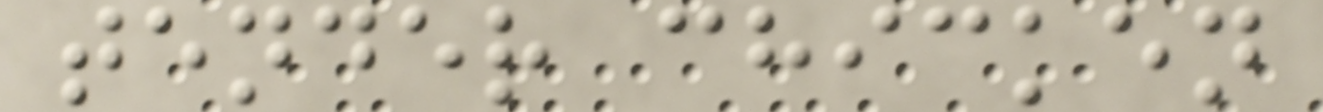tender chicken
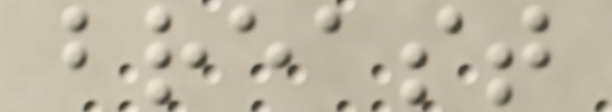breast
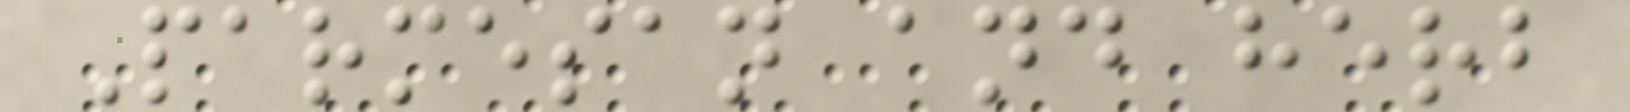Parmesan and herb
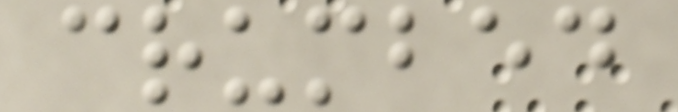crumbed
